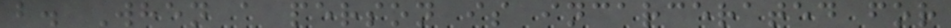b. When a person is incarcerated for
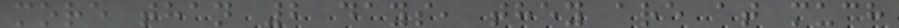more than 2 days, they are at much
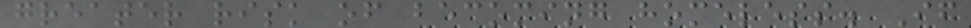greater risk of becoming homeless. If
